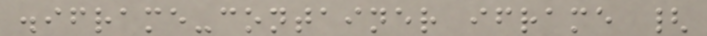.iframe-container iframe {
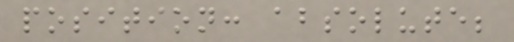position: absolute;
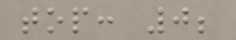top: 0;
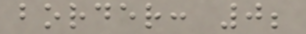border: 0;
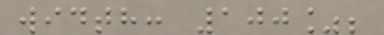width: 100%;
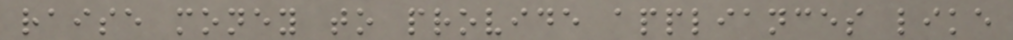raise money to provide appliances like
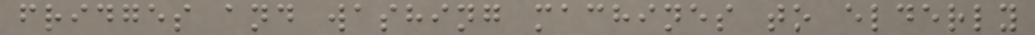fridges and washing machines to elderly
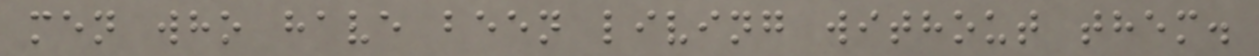men who have been living without them.
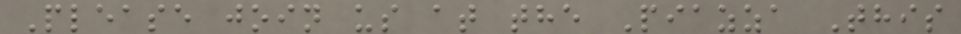Please join us at the Piazza This
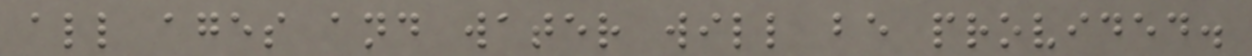all ages and water will be provided.
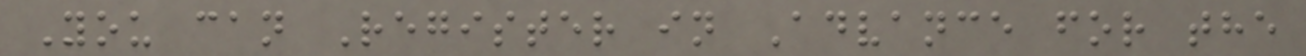You can Register in Advance for the
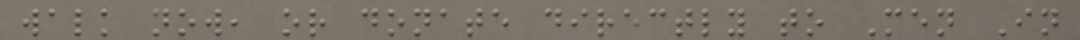walk now, or donate directly to Men In
